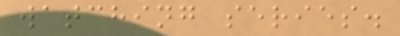watching series.
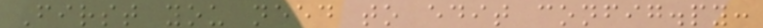First you need to edit config.py:
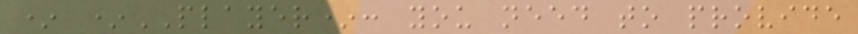* *PLAYER*: you need to provide
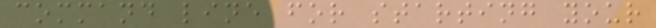command line for starting your
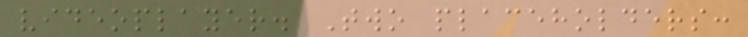videoplayer. Two placeholders:
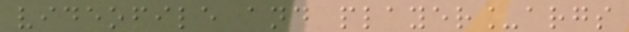videofile and player_args
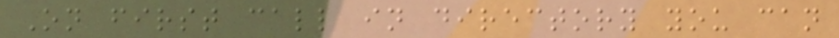On first call in directory you can
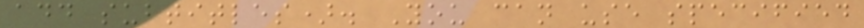add subtitles). You can use specified
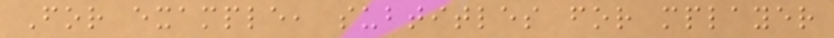For example, subtitles for mplayer
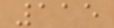115
